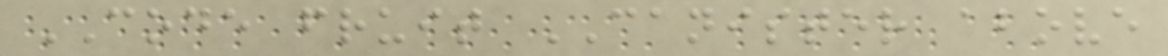CODE fruit CANISTER above
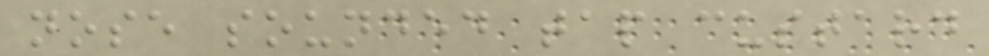nose sounded tap custard
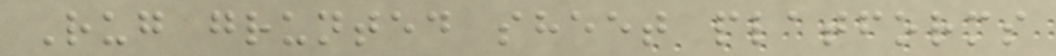Rug grunted sheet platforms
